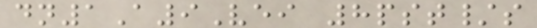dn1A9Vei 8pst/s
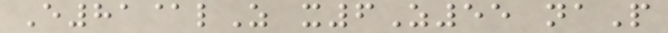E81@lZ x6Z55 naP
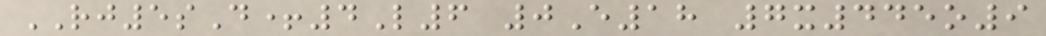RJ5sD+4L6 0E18 7x445o9
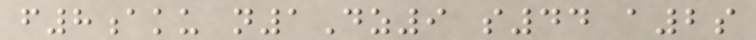f8aku n1Dz9 s44 a2s
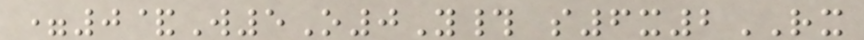=0&W5O0Y# s6x2RX
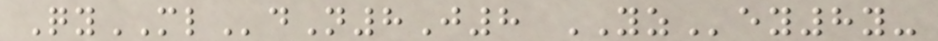QyMLdN8J8 YZey8y-
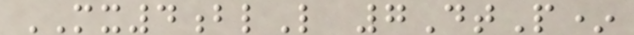MX4blL 7DtP*
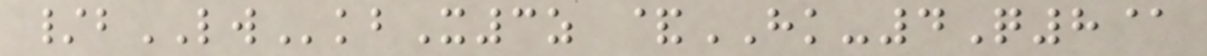/bLWkbX3z &HK-4Q8@
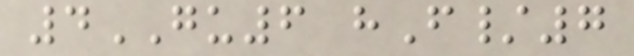4GU6 hF/7
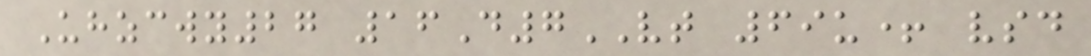Uhzcwy27 16D7VT 69u+ vsd
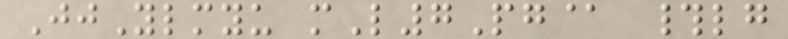JjYlmyu mL7Pg@ #lg
